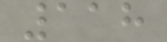118
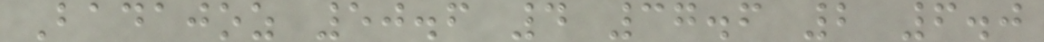Badajoz 50.6 4 37.6 2 6.0
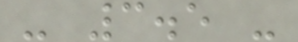- 3.5 -
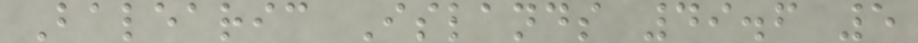Balearic Islands 49.6 5
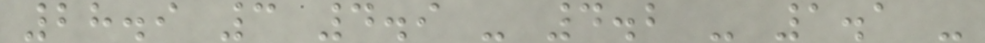28.9 3 4.9 - 4.2 - 1.1 -
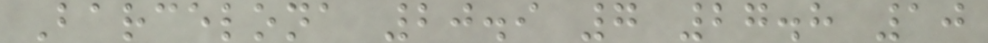Barcelona 20.9 7 27.8 10
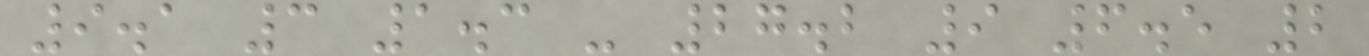9.1 3 1.3 - 27.2 9 6.5 2
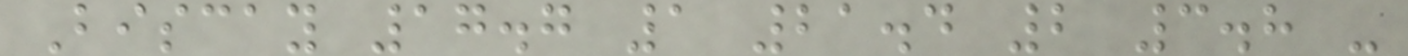Biscay 17.7 1 21.4 2 3.8 -
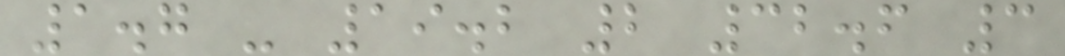1.7 - 19.2 2 32.6 3
